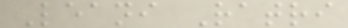Leani Ratri
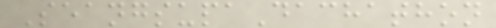SeangsupaDachathon
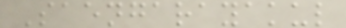Saengarayakul
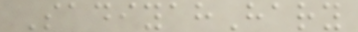SadiyahHary
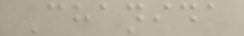Chanida
